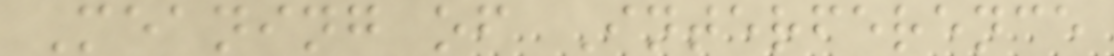Meaning of Interference
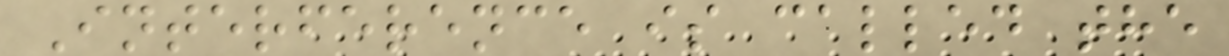Interference is called the
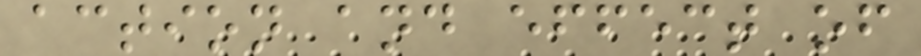action and effect of
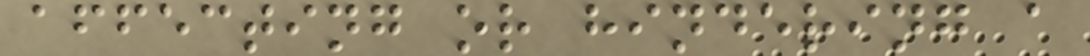affecting or hindering a
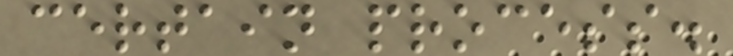certain process.
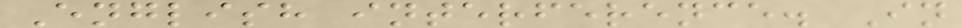English interference. In
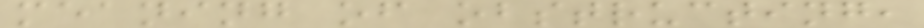meaning of obstructing,
